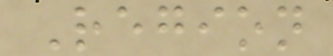Region
